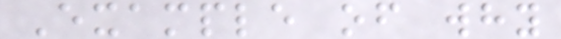Example of why
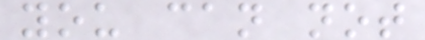you can not
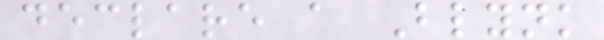declare a Blynk
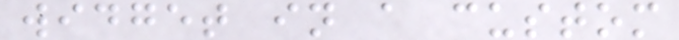widget in a custom
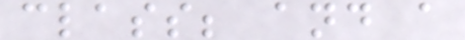class; and a
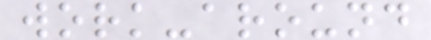work-around
